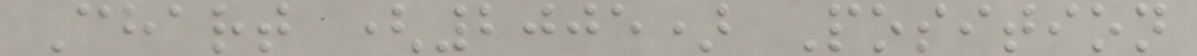Chart (2005) Position
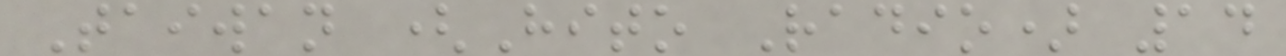Taiwan (Hito Radio) 14
